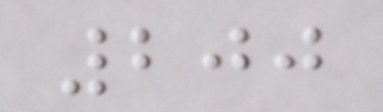200
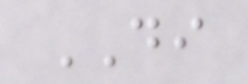DI
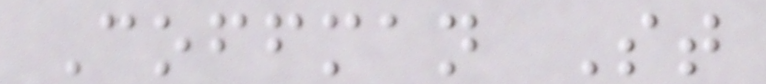Coffman St
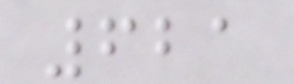621
